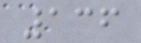136
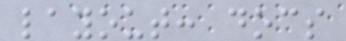layout: docs
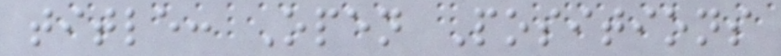title: Open Positions
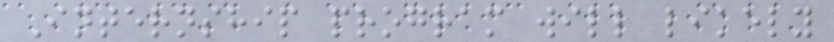Internship program will likely
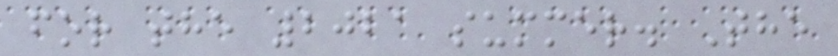for the 2021 summer. The
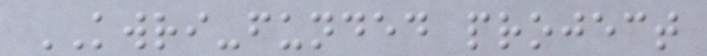KWRI-funded project
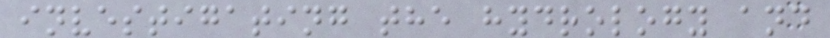investigating the hydrology and
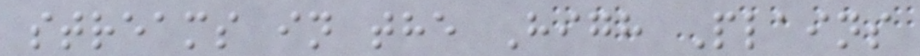streams in the High Plains
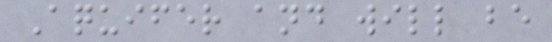Aquifer and will be
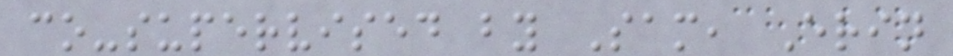co-supervised by Sam, Erin
